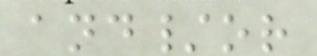and/or
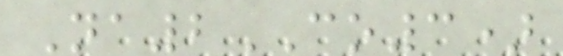Na2CO3)
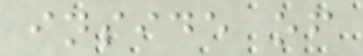inside of
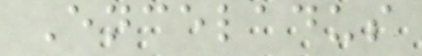Enceladus
